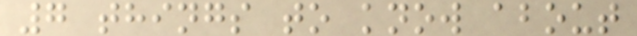7 things to know about
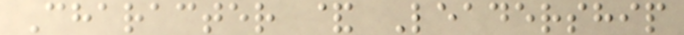Character & Leadership
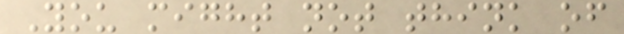You might not think of
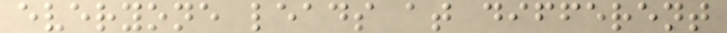everyone leads at different
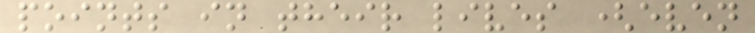points in their lives (even
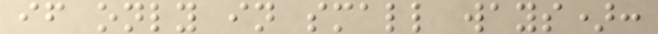if only in small ways):
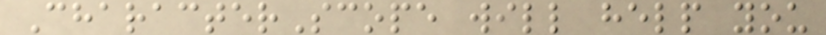CharacterScope will help you
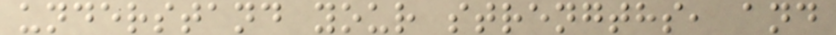understand your strengths, and
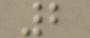2
